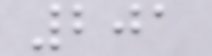201
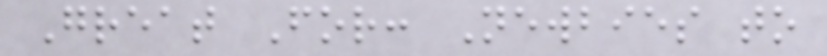Great For: Newbies to
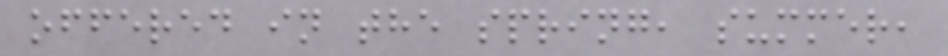offered in the spring, summer,
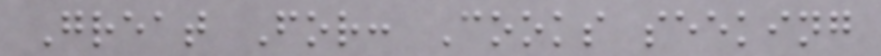Great For: Cooks seeking
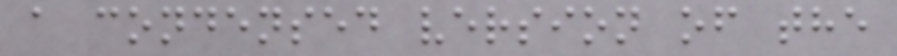a condensed version of the
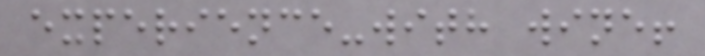experience-with wine!
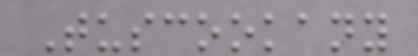Tuscookany
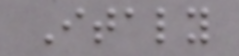Italy
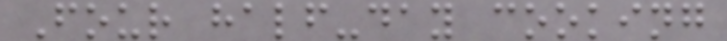Four half-day cooking
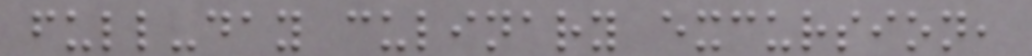full-day culinary excursion,
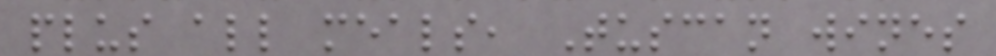plus all meals, Tuscan wines
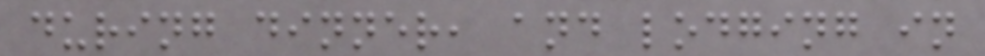during dinner, and lodging in
